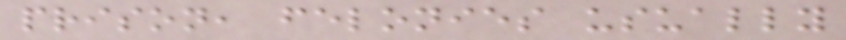prison, felonies usually
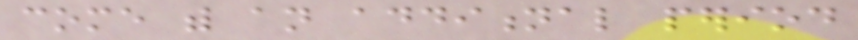come with an additional period
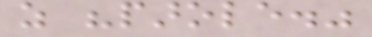as "parole."
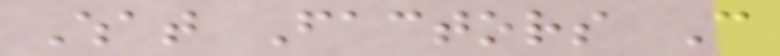What Factors Can
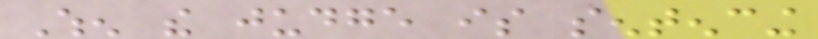When the judge is sentencing
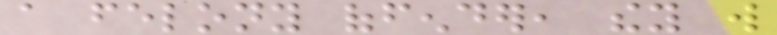a felony offender, they will
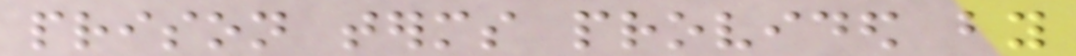prison terms provided by
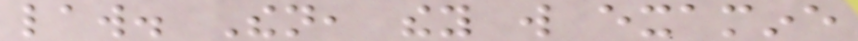law. Then, they will examine
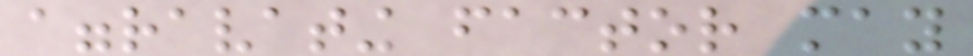aggravating factor may
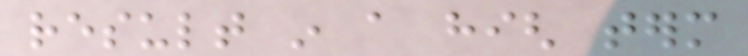result in a high term
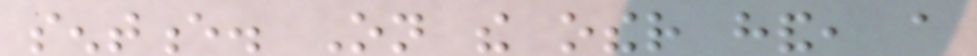sentence. On the other hand, a
